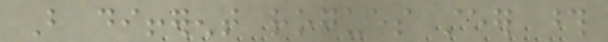But different rogues steer those
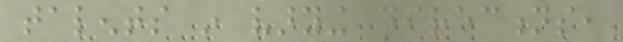talents in varying directions,
